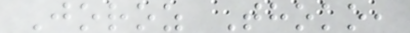Joroz Thoko,
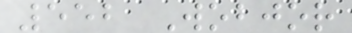552 Wobjor
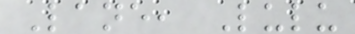Lane, Lulu
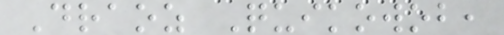Draoz Quikowob,
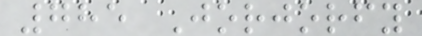785 Jorjorfy
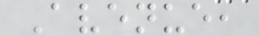Avenue,
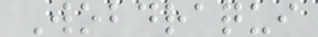Wobdraqui
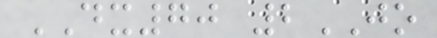DX70 2JO
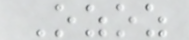Ozoz
